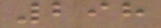298
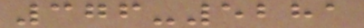376-5281
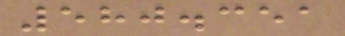580.351
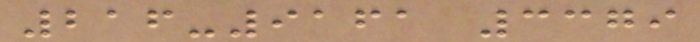216-9161 3379
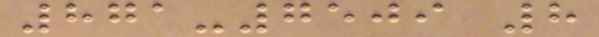871-7509 8
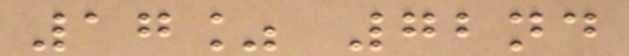17% 72nd
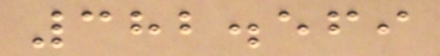382.569
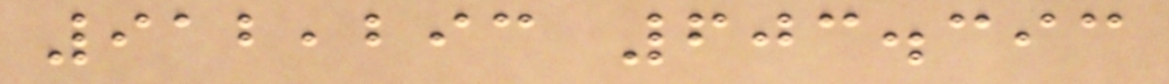912,293 603.393
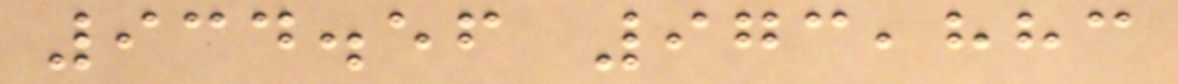934.56 973,883
